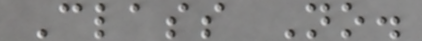Class No.
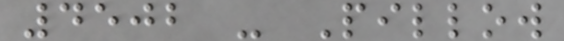4502 - Pillow
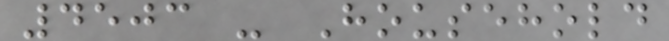4503 - Household
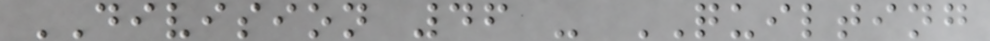DIVISION 46 - QUILTING
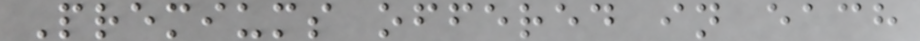Premiums offered in each
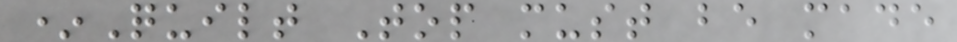*Quilt Top must be made
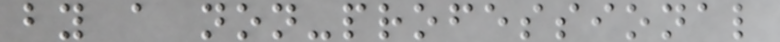by a non-professional
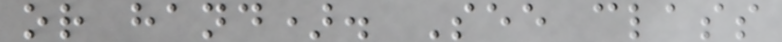or hand). See class
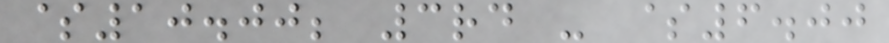$10.00; 3rd - $6.00
